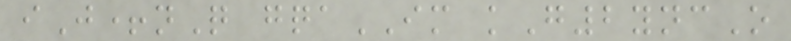iJ+nQ gqaIM kG2yncO
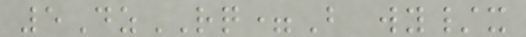5DzRQ=B wy/x
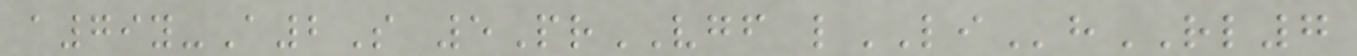a79y-A2S 5PrVGF lLIhRL7
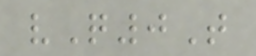vQ0T
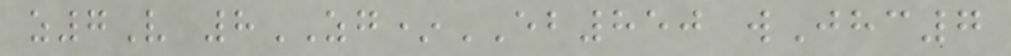z7V 8ZG*EB850 wJhc7
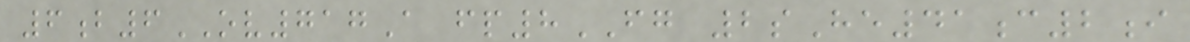6b6OV717A fp8FG 2sHe41c2i
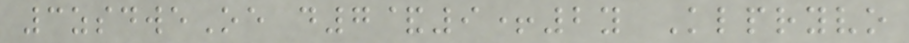3zsdweOe d7&9+2y Klpryvo
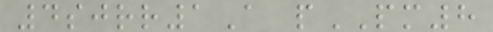4sjrr1A pPM8
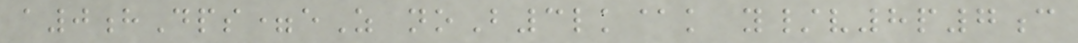a0hDps=eZ noB3lk@k y/v8p7c
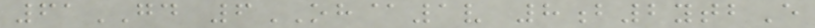61GD 6OH@1v 8b2ytbE
